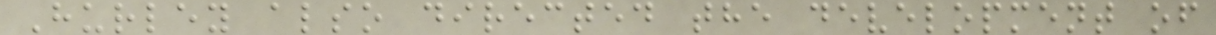Hurley also directed the development of
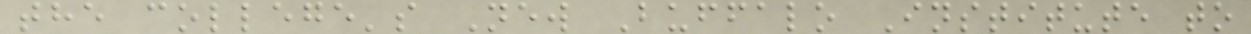the college's New Buffalo Institute to
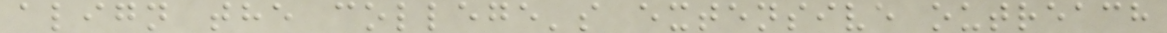align the college's extensive outreach
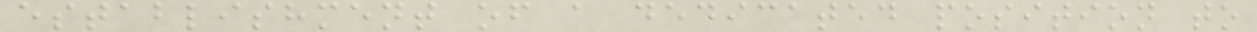establishment of a dedicated position to
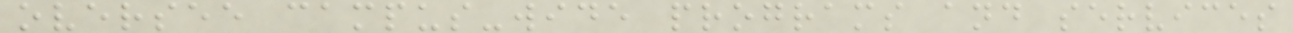oversee campus-wide programs and services
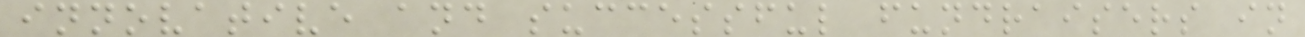innovative and successful fundraisers in
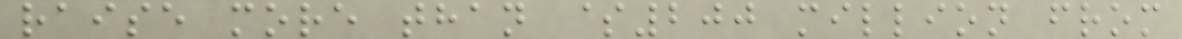raise more than $200 million from
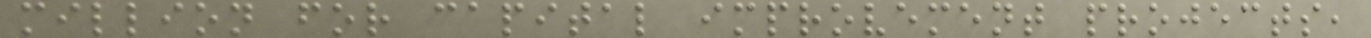million for capital improvement projects,
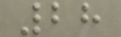28
